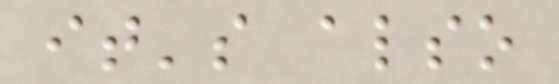it's also
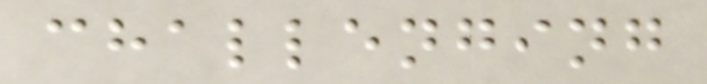challenging
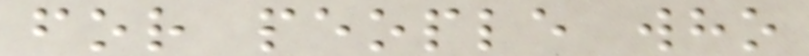for people who
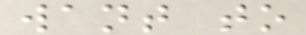want to
